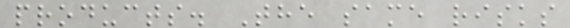products. The same risks
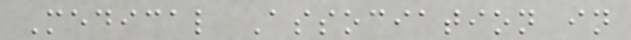Medical Association in
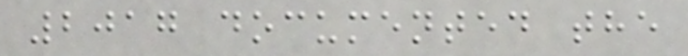2017 documented the
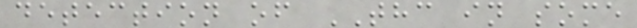detection of THC in some
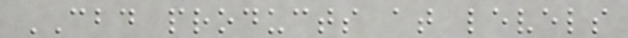CBD products at levels
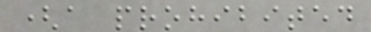(a prohibited
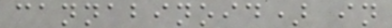cannabinoid) in
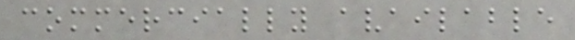commercially available
